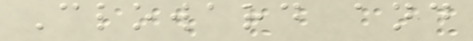Cloward and
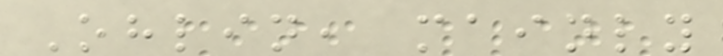Ohlin, mainly
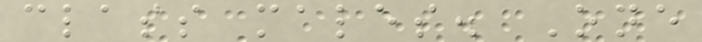class males. One
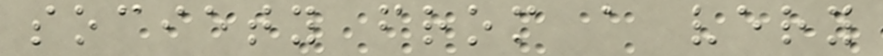society from a very
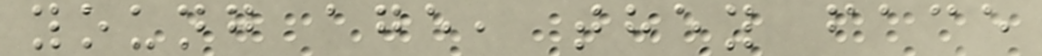young age, they face
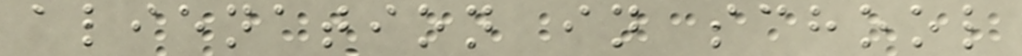alienation in school
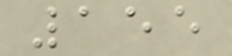155
